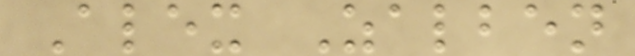Alex Zalben
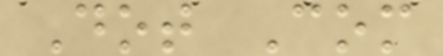Dot Com
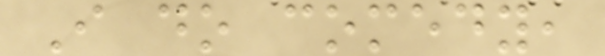I do comedy,
